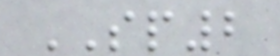SP2
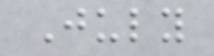July
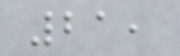21,
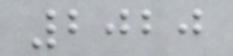2020
